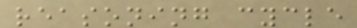reasoning cycle
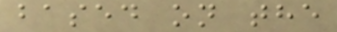based on the
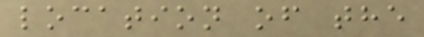location of the
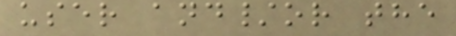user and/or the
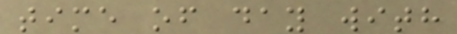time of day with
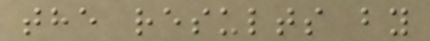the results by
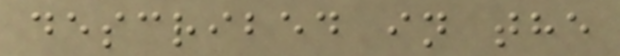described in the
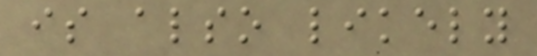is also likely
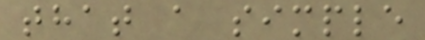that a simple
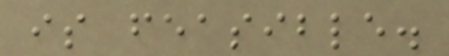is feasible.
